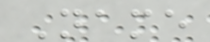Name
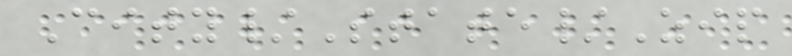City/State/Zip
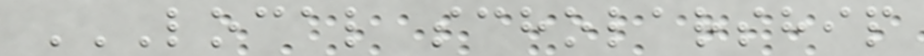LOCAL SCHOLARSHIP
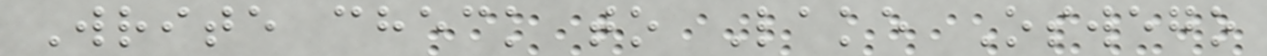Write check to Lake Oswego
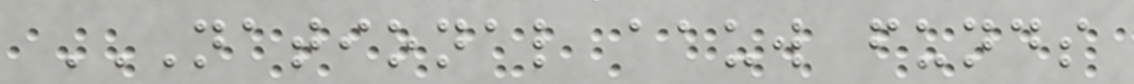NATIONAL AAUW FUNDS
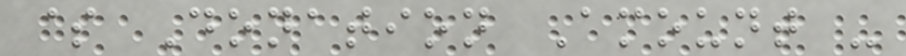$ Donation Amount -
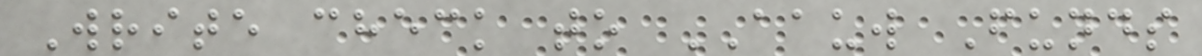Write check to AAUW Funds
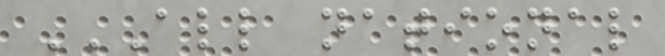ALL NATIONAL
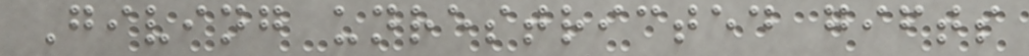Giving unrestricted gifts
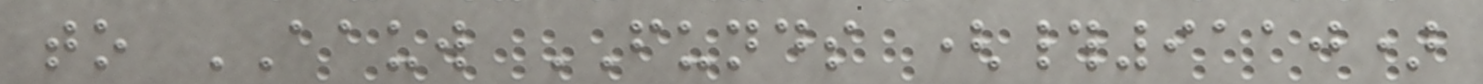to AAUW FUNDS (#9110)
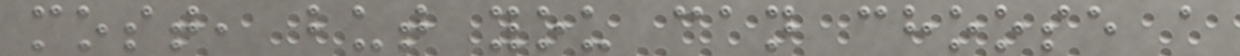most, but you can choose a
